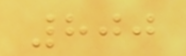800
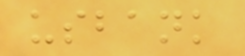usbank
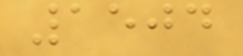1504
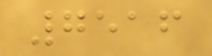7516
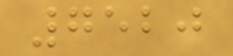7520
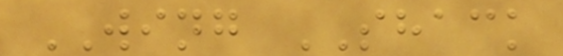WING SHACK
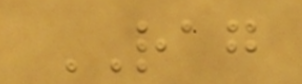RAG
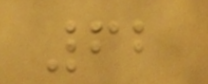62
